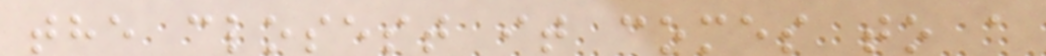the closest it comes to a
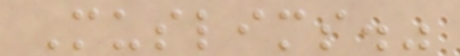Muslims."
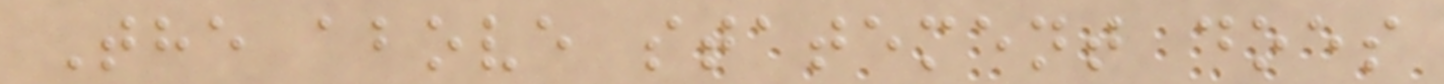The above statement does
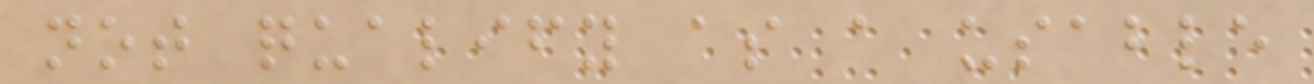not qualify as a usable
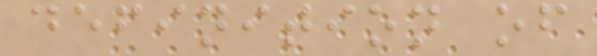definition of
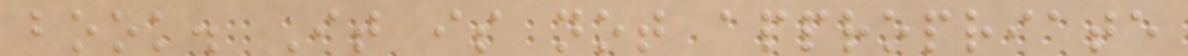book. It is not appropriate
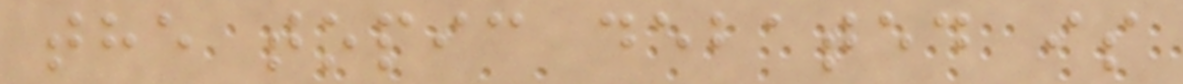the topic debated is
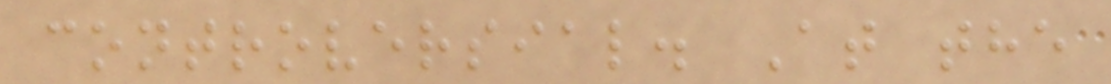controversial. At the
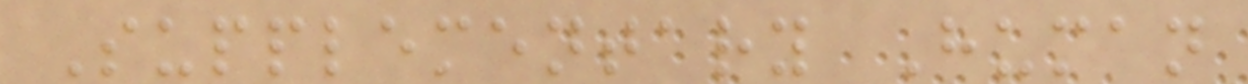Supplementary Human
